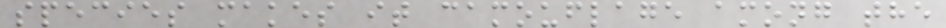species makes it camouflage among the
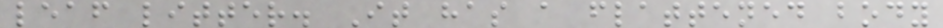leaf litter. It has a flattened body
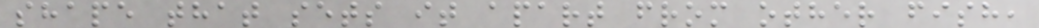shape that sets it apart from other fish,
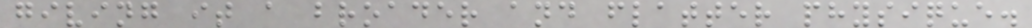giving it a broader and flatter physique.
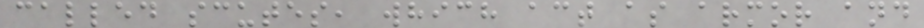called scutes, which act as armor and
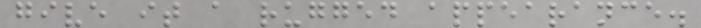give it a rugged appearance.
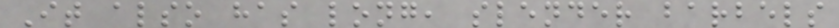It also has long, slender barbels
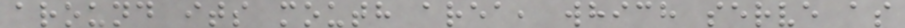around its mouth area, which serve as
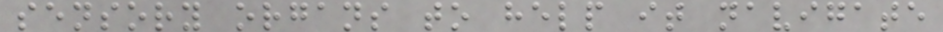sensory organs to help it navigate
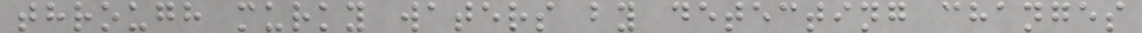through murky waters by detecting changes
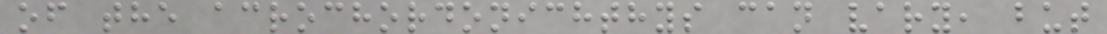of the acrochordonichthys can vary, but
